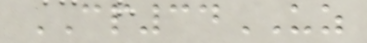CP34UZ
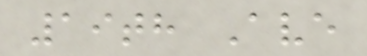19th Ave
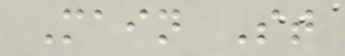Main St
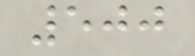500
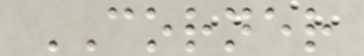CORNER
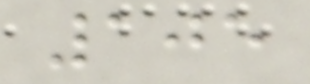105
